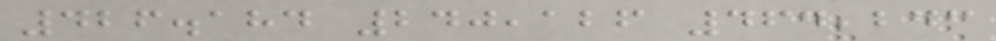426.184 240,126 464,243
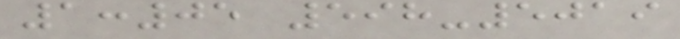1:05 598-5019
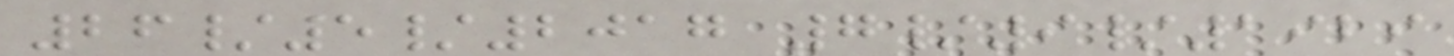26/5/2017 7/9/1929
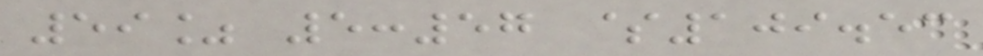59% 5:57 $109.53
